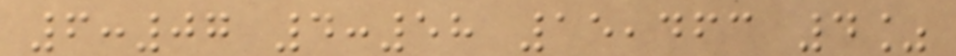6:07 4:58 15,463 4%
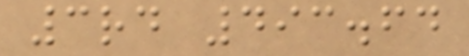3rd 493.64
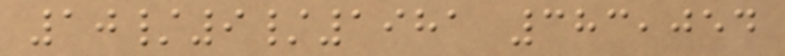10/9/1981 383,054
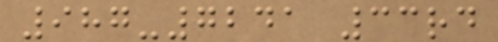987-7241 33rd
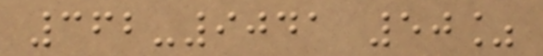362-9041 50%
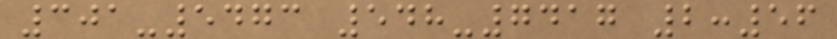301-5473 548-7417 2:56
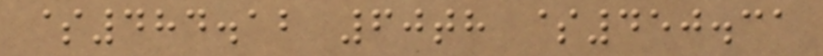$484.12 60th $450.31
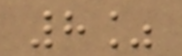8%
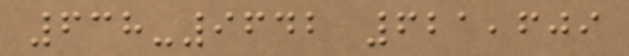638-9642 621,609
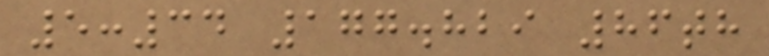5:34 177.829 86th
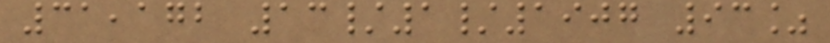31,172 13/1/1907 93%
